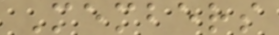Members
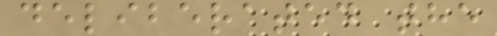deliberated the
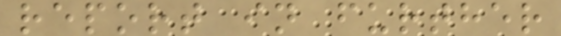report in further
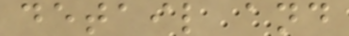detail and
